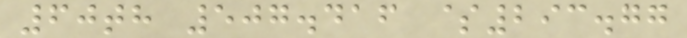60th 507.416 $293.77
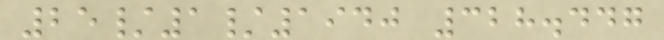25/1/1940 328.447
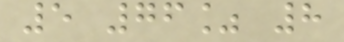5 76% 8
